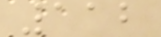112
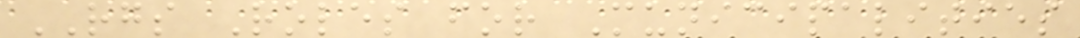RGS Roles for Municipalities
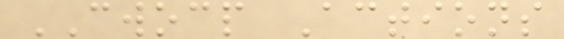CWOCP Actions
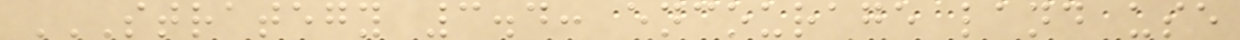STRATEGY 3.4: ENCOURAGE LAND USE
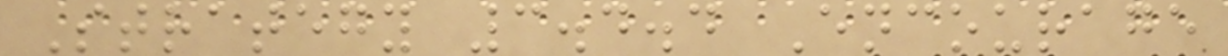Strategy 3.4.4 Encourage
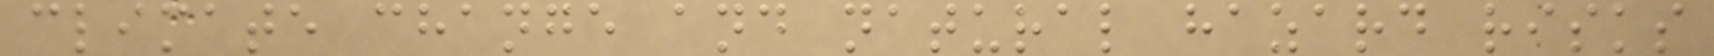climate change and natural hazard risks
